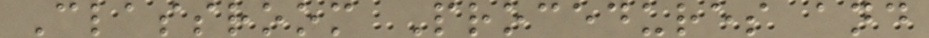Classroom Procedures and
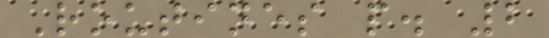Routines p. 2
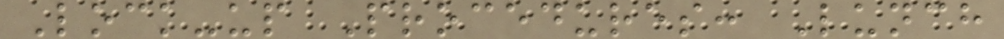Lock-up Procedures: Lunch
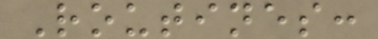Routines:
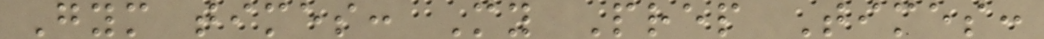Gym times: My Prep Times:
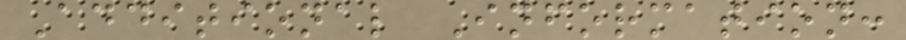Additional Information:
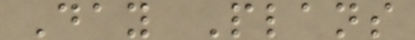Day Plans
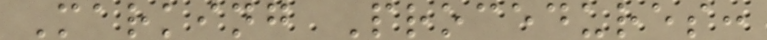Marking Procedures:
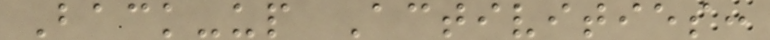Back-up Activities:
